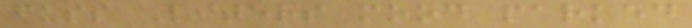fuss Liters mood parked
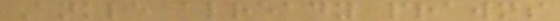Ankle already prawns
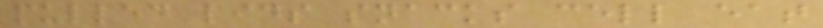pulled lids snacks cell eat
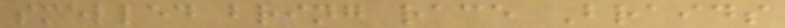smelled bring race Braids
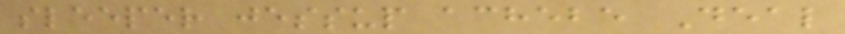sleeper jessup achebe Deal
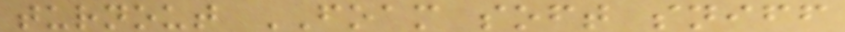turnout FOAM soft sniff
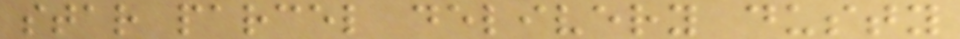star parcel delivery dusty
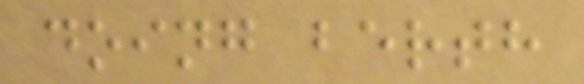doing berth
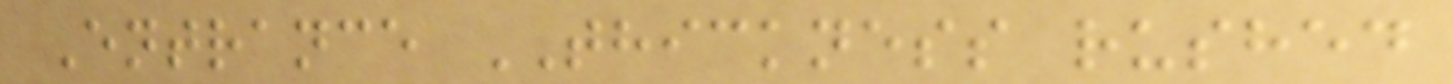Entrance THICKNESS rushed
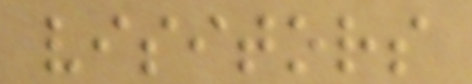visitors
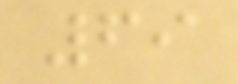69
